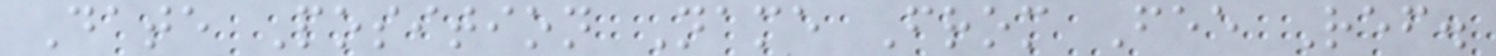Date Position Name From Fee Ref.
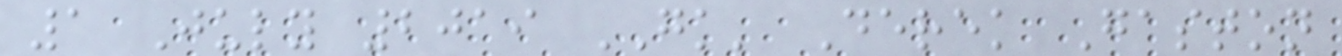1 July 2019 GK' Derek Gaston
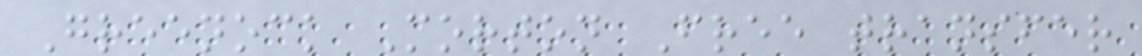Greenock Morton Free transfer
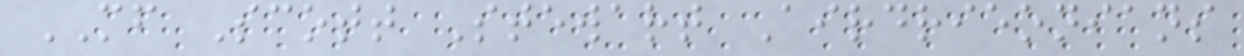MF Scott Stewart Airdrieonians
